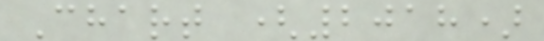Chart (2018)
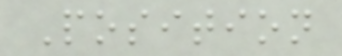Position
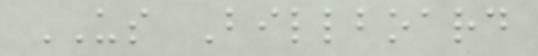US Billboard
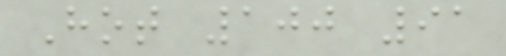Hot 100 91
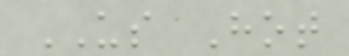US Hot
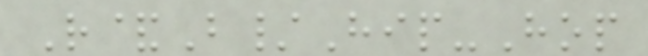R&B/Hip-Hop
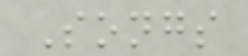Songs
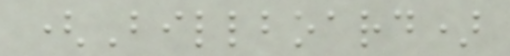(Billboard)
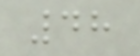48
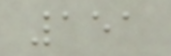151
